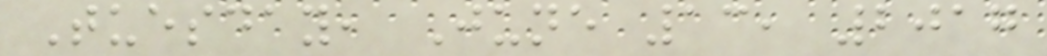Tuesday, June 13, 2017
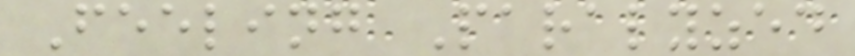Feeling Paralyzed
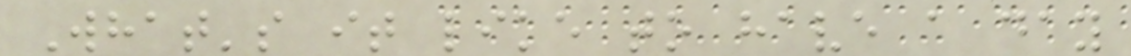What's it like to have a day
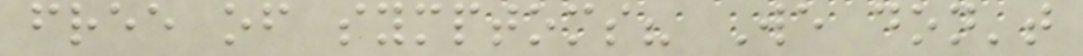free of symptoms? We don't
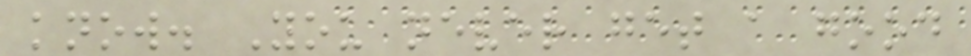know. You never get a good
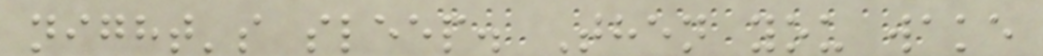night's sleep. Then you wake
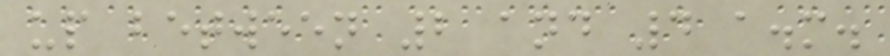up between 2 and 4 a.m.
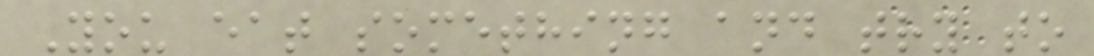You eat something and try to
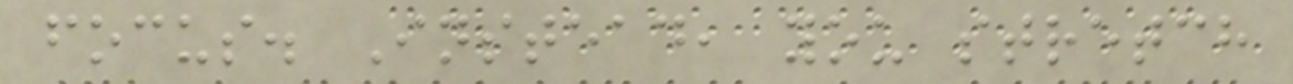focus. Instead, you stretch
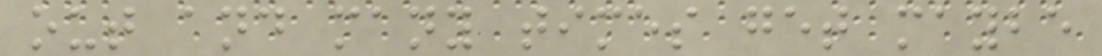out and many times get maybe
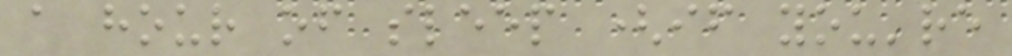a hour of sleep (if you're
